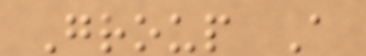Group A
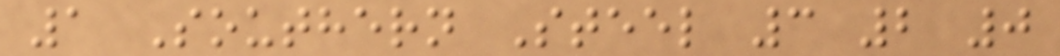1 Southern Steel 3 2 0
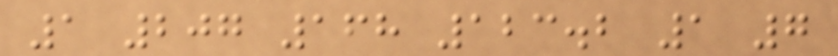1 207 168 123.2 1 7
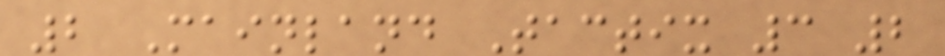2 Mainland Tactix 3 2
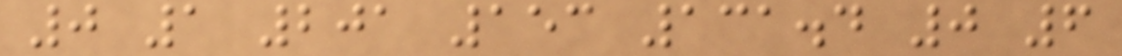0 1 201 153 131.4 0 6
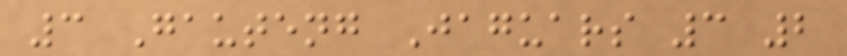3 Gauteng Jaguars 3 2
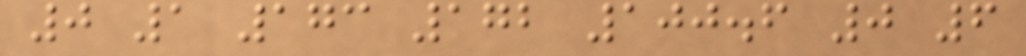0 1 173 172 100.6 0 6
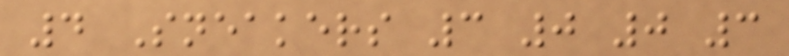4 Sneakers 3 0 0 3
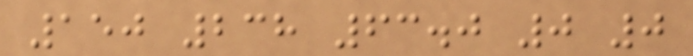150 238 63.0 0 0
